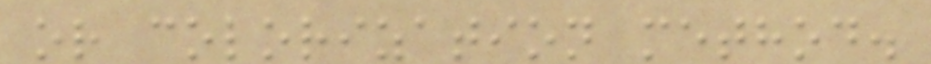or colorization method.
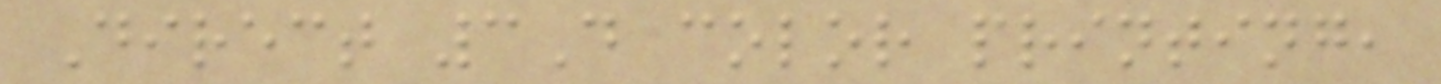Direct 3D color printing,
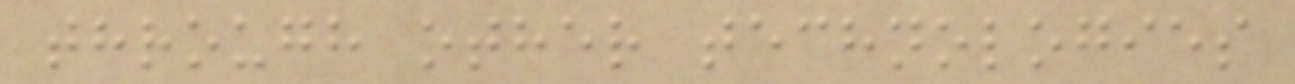through other technologies
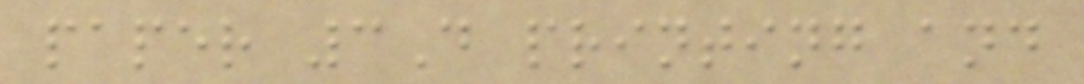paper 3D printing and
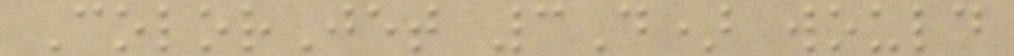ColorJet 3D) would
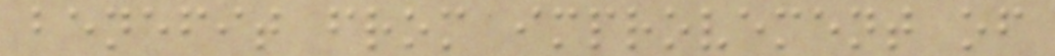benefit from improvement of
